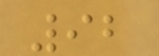92
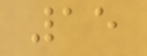15
